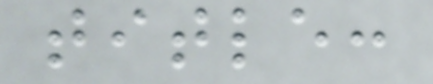title:
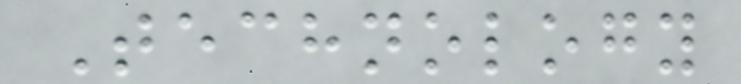Technology
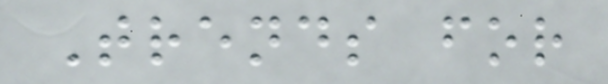Trends for
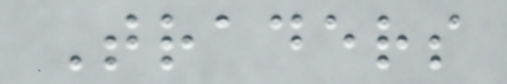Traders
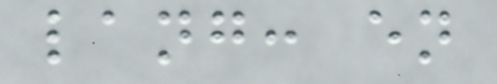lang: en
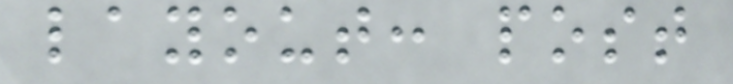layout: post
